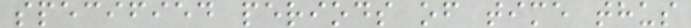specified periods of time thus
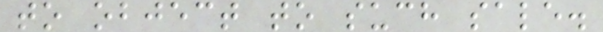to object to such sale.
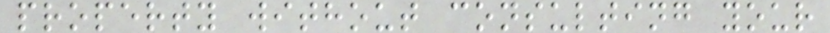property without consulting your
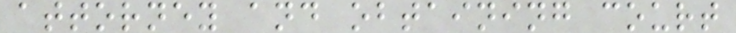attorney and obtaining court
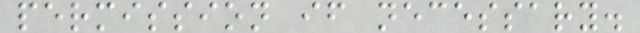permission if necessary.
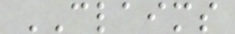CLAIMS
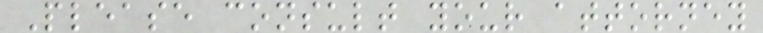Please consult your attorney
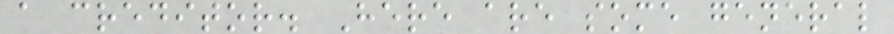a creditor. Here are some general
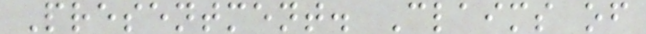Presentment. Claims of
